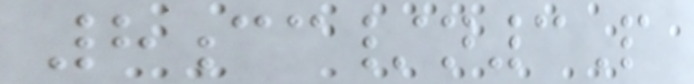8cc/n3P
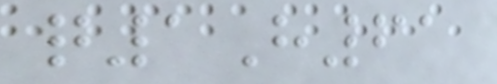q1H61
